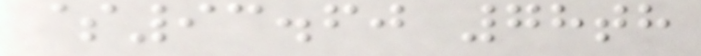$93.60 78th
